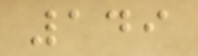149
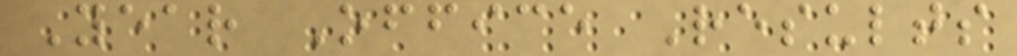Year Office Results
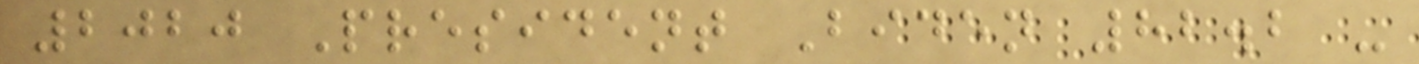2020 President Biden 82.2 -
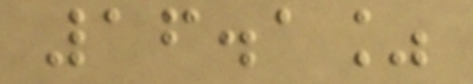16.1%
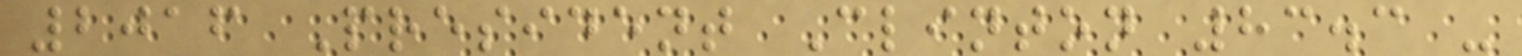2016 President Clinton 83.3 -
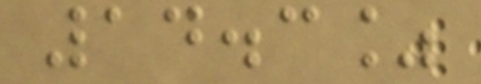14.3%
